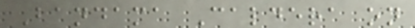Bandama Caldera on
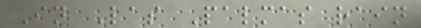In Las Palmas rain
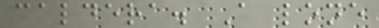caldera. A lone
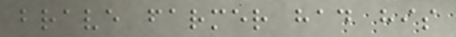brave farmer had his
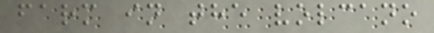farm in the volcano
